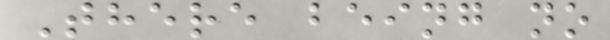There being no
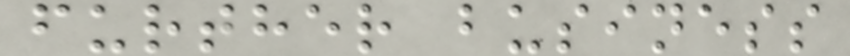further business
